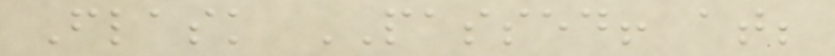Flask PASSED! at;
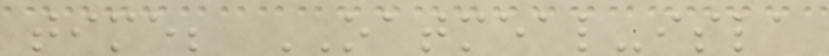time; OATMEAL-isla
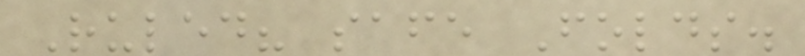Ruled? safe Folds.
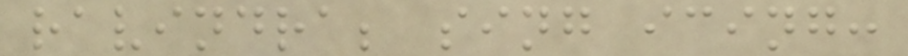ravindra; sing icing:
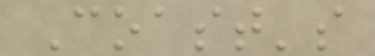Coast's
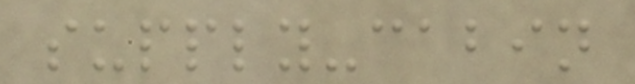supply-cabin
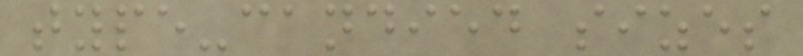type-candied sizes
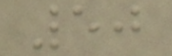50
